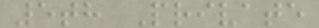5th Private
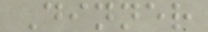Dinner
